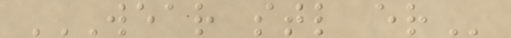WEAR STL ER
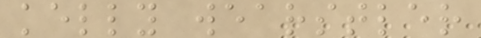kelly wearstler
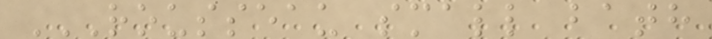ROUSSEAU SMALL BATH
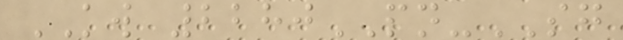KW 2280PN-SG
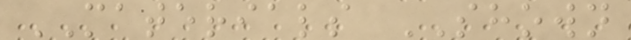MATERIALS SHOWN
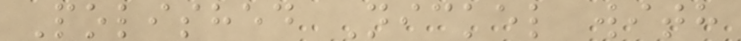Polished Nickel with
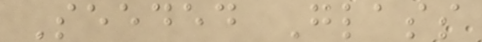Seeded Glass
